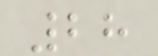28
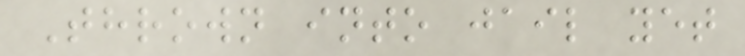Thrown into jail yet
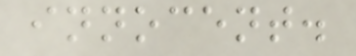innocent.
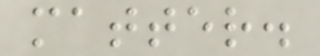matter.
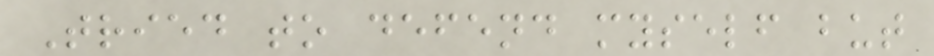Tried to defend myself but
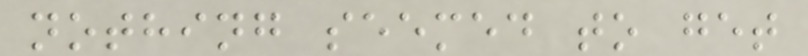nothing seemed to get
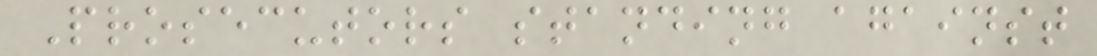Prosecutors standing against
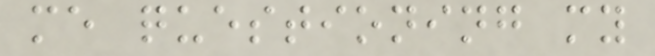me questioning my
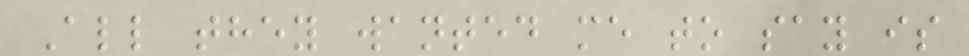All they wanted me to say is
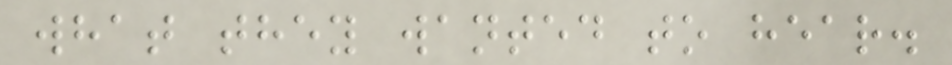what they wanted to hear.
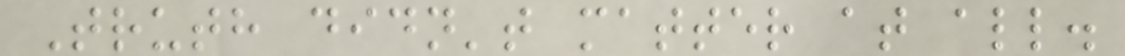Truth didn't matter at all.
